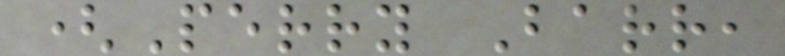(Perry Barr,
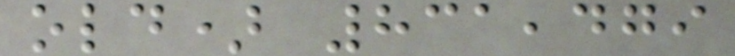old) 831,479
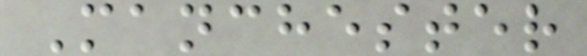Manchester
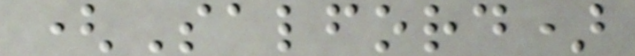(Salford)
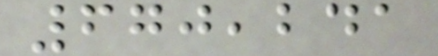670,241
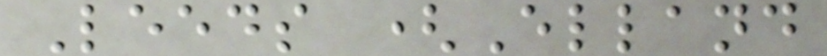Leeds (Elland
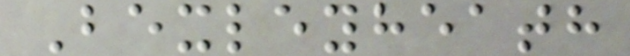Bexleyheath
